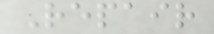Repair
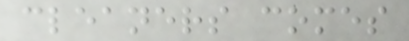cleaners comes
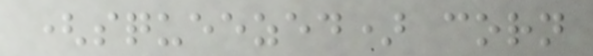(squeezed) corn
